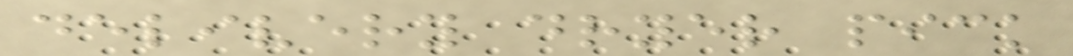delivery dryer pick
